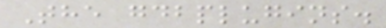The gdbplugins.
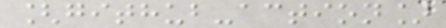[github-action]
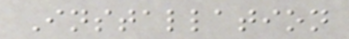Installation
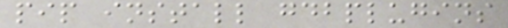pip install gdbplugins
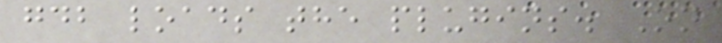gdb loads the plugins. On
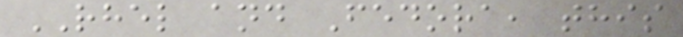RHEL and Fedora, this
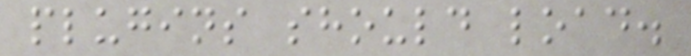plugins should load.
